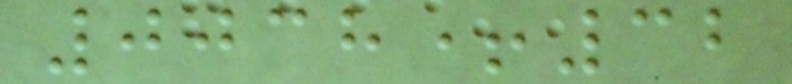0038+32
